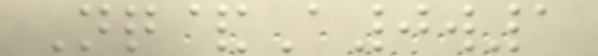Nq&A0w1
